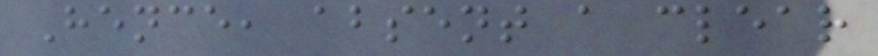Hence, absent a clear
